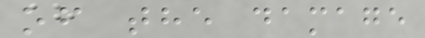of the damage
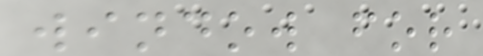window for
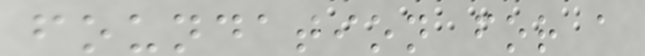foundation for a
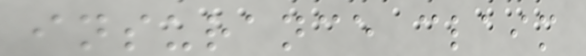insurance claim
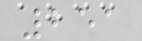251
